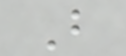B
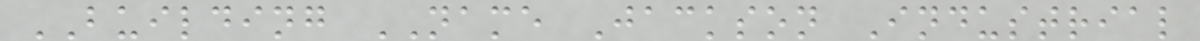BUILDING NAME Jackson Industrial
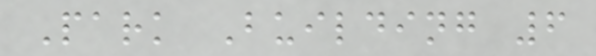Park Building 6
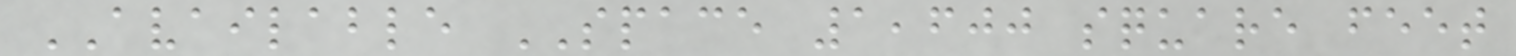AVAILABLE SPACE 1,600 square feet
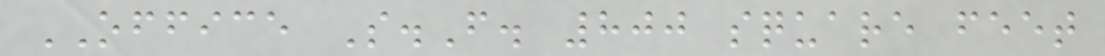OFFICE S.F. 800 square feet
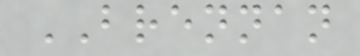BRENNAN
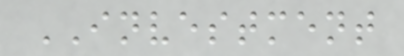INVESTMENT
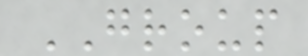GROUP
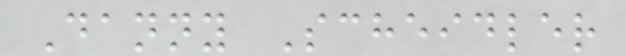Danny Scheidler
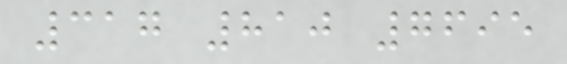317 810 7695
